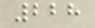228
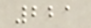221
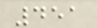451
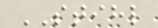STIHL
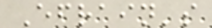Efrain's
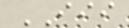III
